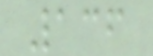136
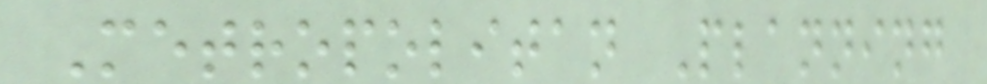Metropolitan Planning
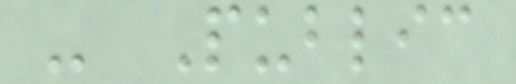- Public
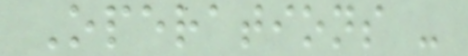Operations -
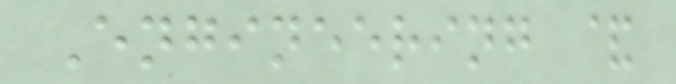Engineering &
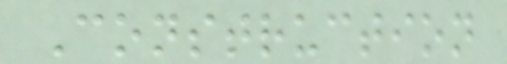Construction
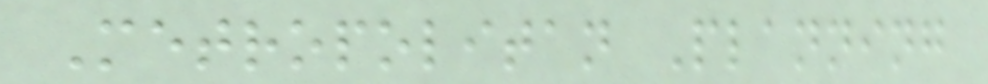Metropolitan Planning
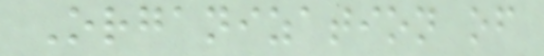Organization of
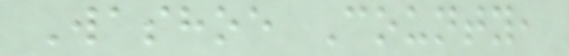Washoe County,
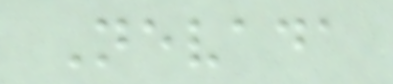Nevada
